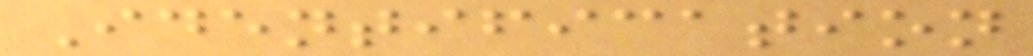Identification
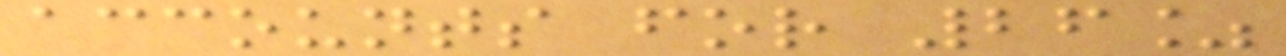accounts for 26%
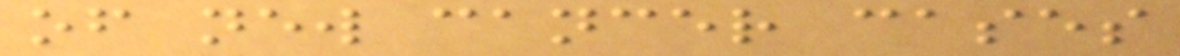of new cancer cases
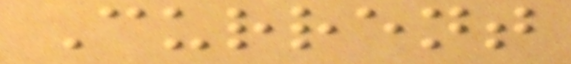Current
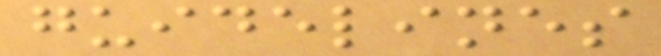guidelines
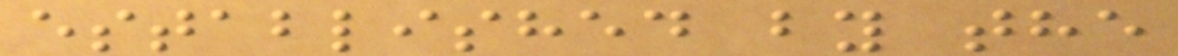established by the
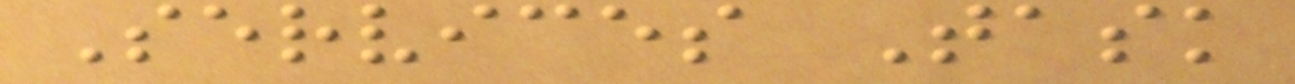Services Task
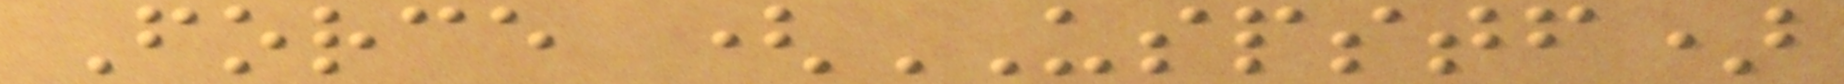Force (USPSTF)
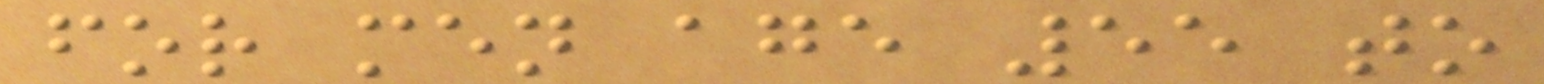for men age 55 to
